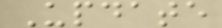Update
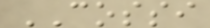COSSI
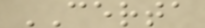CERTA
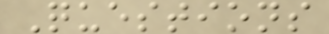Questions
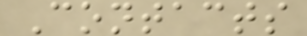Contacts
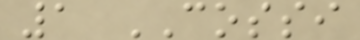1 COSSI
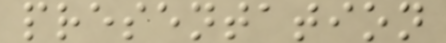presentation
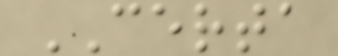CERTA
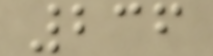236
